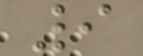9
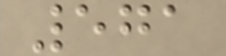571
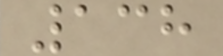138
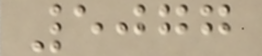5077
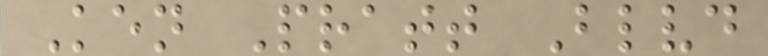Ken Pratt Blvd
